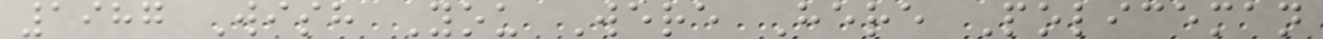1987 Wish You Were Here Policeman
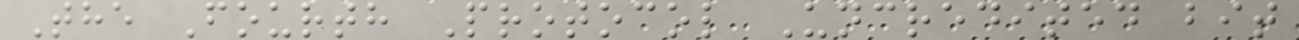The Fourth Protocol Uncredited bit
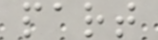part
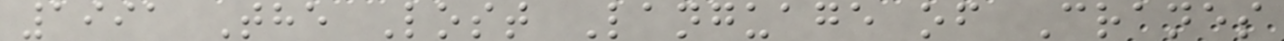1991 The Lost Language of Cranes
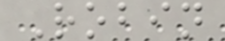Robin
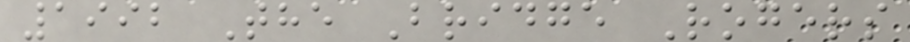1992 The Bridge Rogers
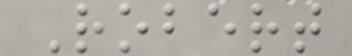Robert
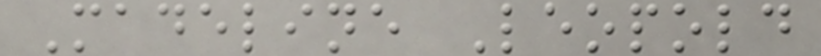Madeline Leopold
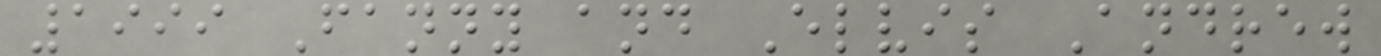1999 Fanny and Elvis Andrew
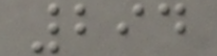294
